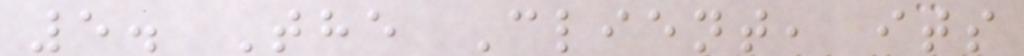5. The Client, its
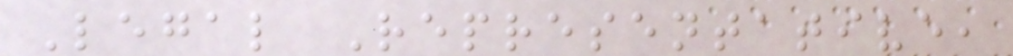Legal Representative,
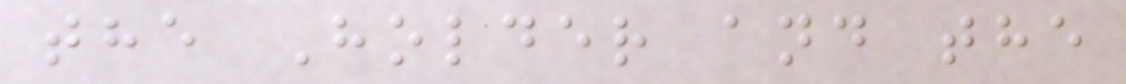the Holder and the
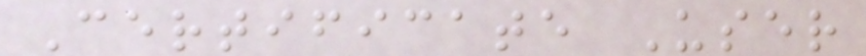Certificate User
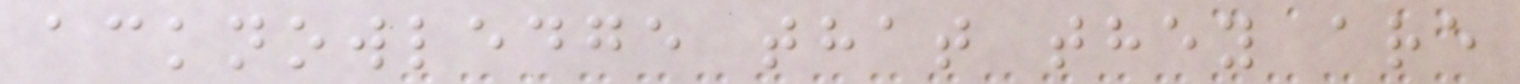acknowledge that they are
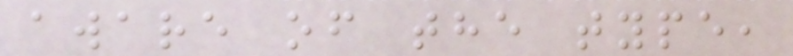aware of the type,
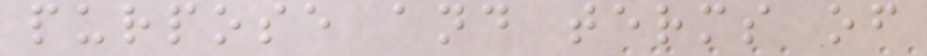purpose and terms of
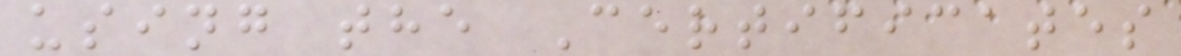using the Certificates
